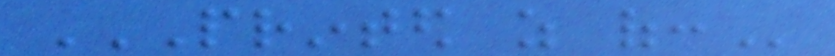PRINTED AS OF:
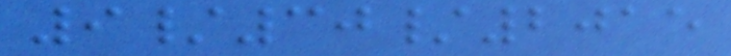9/30/2015
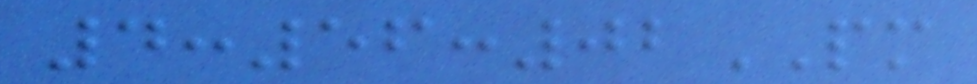4:56:02PM
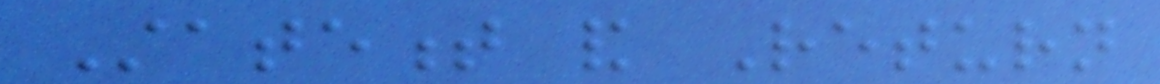Statement and Return
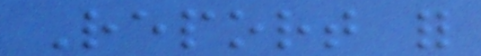Report for
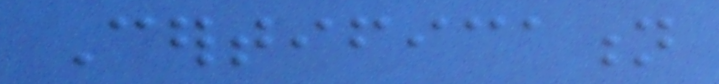Certification
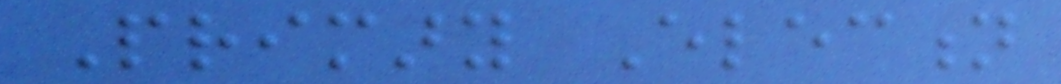Primary Election
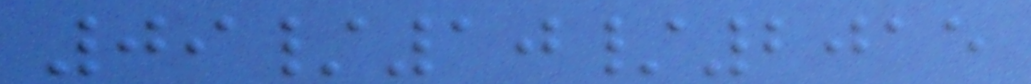09/10/2015
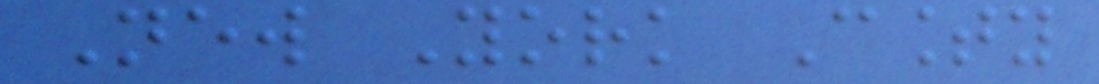New York County
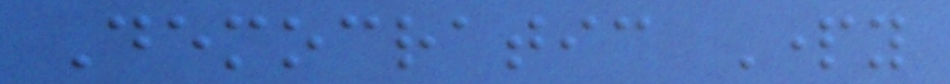Democratic Party
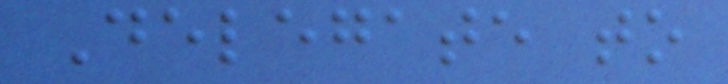Delegate to
